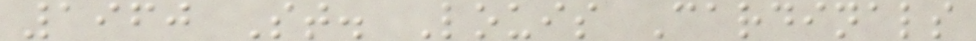1960 St. Louis Cardinals
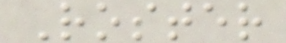Roster
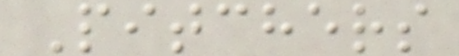Pitchers
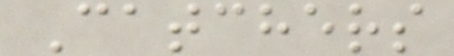Catchers
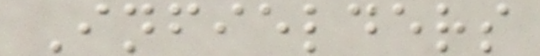Infielders
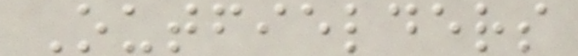Outfielders
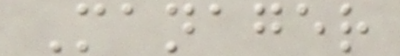Manager
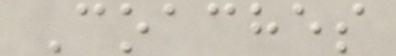Coaches
